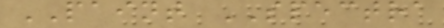PAINT SPECTRA
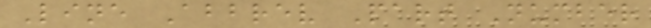Line Abbrev Part Number
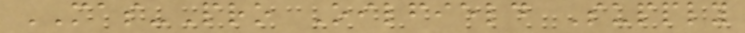MAS-Pro Oilfield Supply
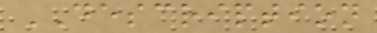DESCRIPTION
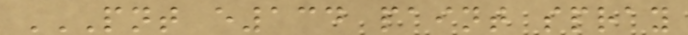PNT E134 PAINT SPRAY
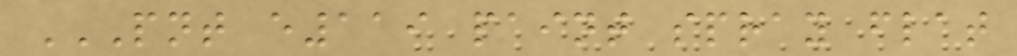PNT E119 PAINT SPRAY FLAT
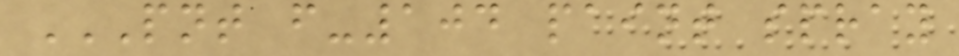PNT F-104 PAINT SPRAY
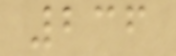236
